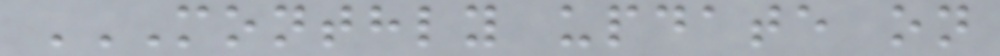MONTHLY UPDATE ON
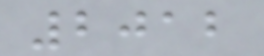2012
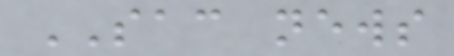SAC news
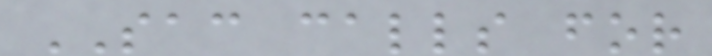SAC calls for
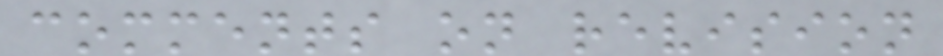comments on revision
